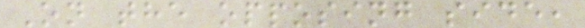On the opposing side,
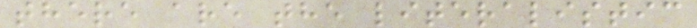there are the literalistic
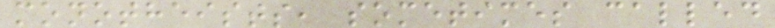monotheists, sometimes called
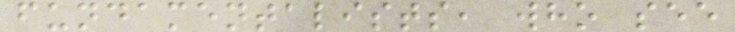fundamentalists, who see
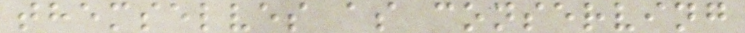themselves as conserving
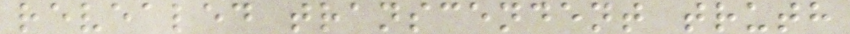revealed transcendent truth
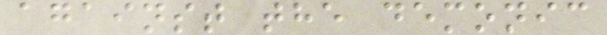against the demonic
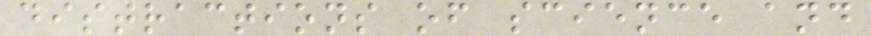distractions of science and
